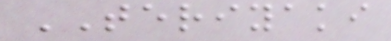TERIYAKI
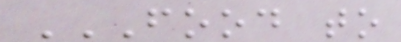FOOD TO
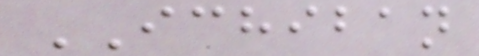ICHIBAN
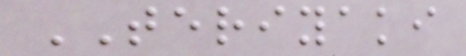TERIYAKI
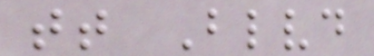tt Blvd
